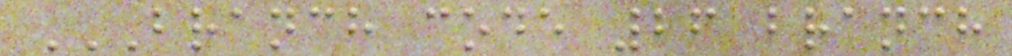BRANCH CODE 26 BRANCH
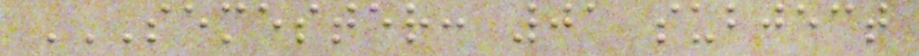SEMESTER: 01 SUBJECT
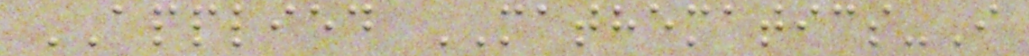APPLIED MATHEMATICS-I
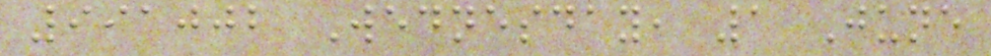991002 Wednesday, 1 June
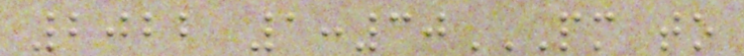2022 1:30PM TO
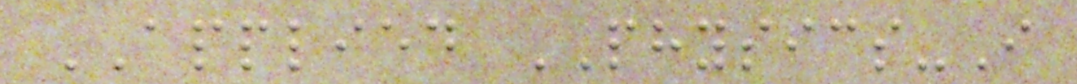APPLIED PHYSICS-I
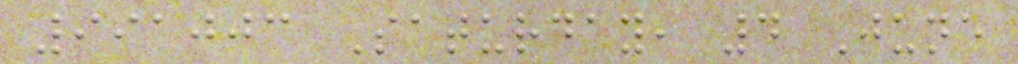991003 Saturday, 4 June
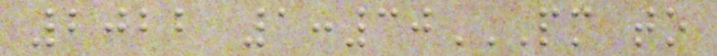2022 1:30PM TO
